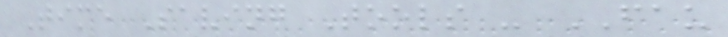Time Saving Tools - FAU
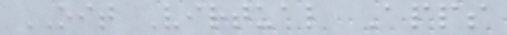OIT Virtual Apps
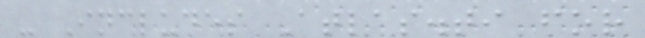- Includes Atlas.ti for
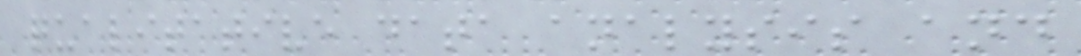qualitative data analysis and
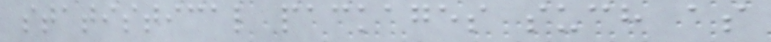statistical packages such as
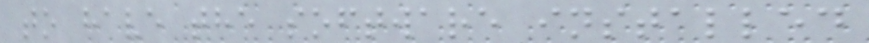to have the software installed
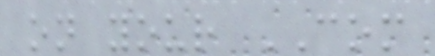on your COM
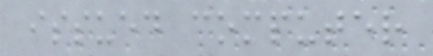issued computer
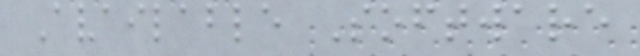Available Software
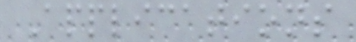Applications
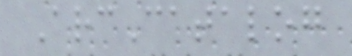ArcCatalog
